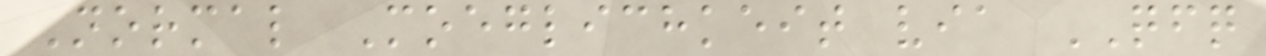Normal Moeglichkeit via QFQ
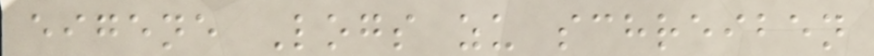eigene Logs zu schreiben
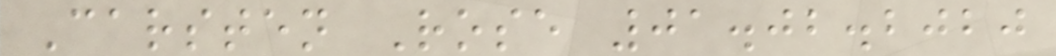Carsten Rose 01.02.2020
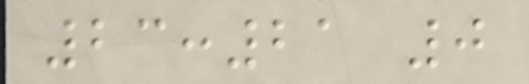23:21 0
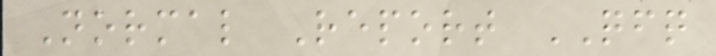Normal Report QFQ
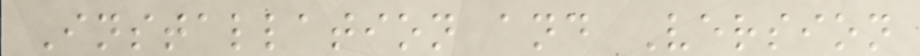Installation and Version
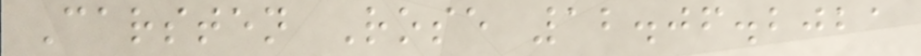Carsten Rose 12.06.2021
